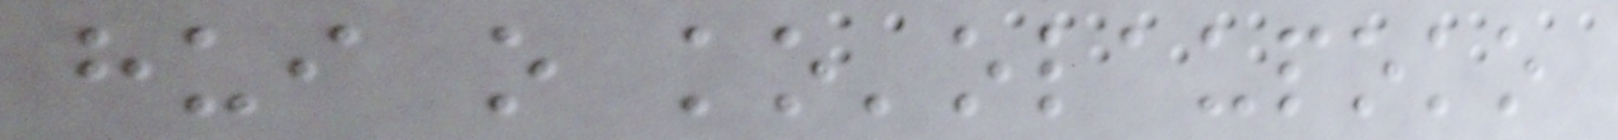hui o ko'olaupoko
